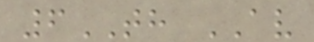6TH AV
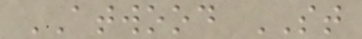ATWOOD ST
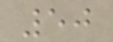50
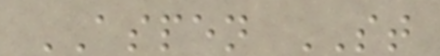ASPEN ST
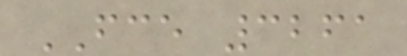FCE 3261
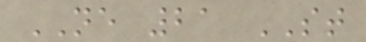NE 21 ST
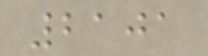2101
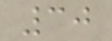30
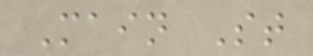Main St
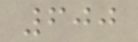600
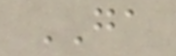GA
